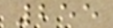255
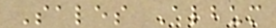Sales Album
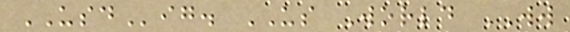USDig. US World WW
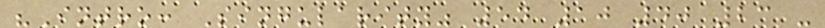"Intro: Singularity" 54 10 40 23 -
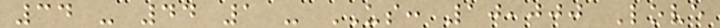34 - 44 1 - US: 10,000 Love
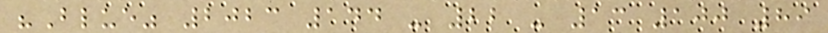"Blue" 2023 144 - 22 - 13 100 89
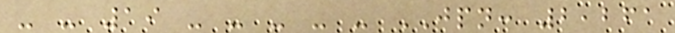- - 19 - - - - - JPN: 2,261
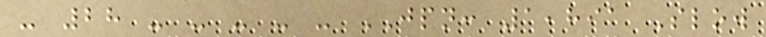- 28 - - - - - JPN: 1,891 Slow
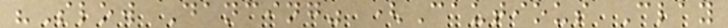"Slow Dancing" (Cautious Clay
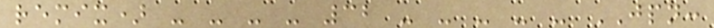remix) - - - - 32 - - - - - JPN:
